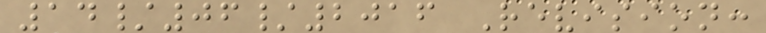14/06/2016 Revision:
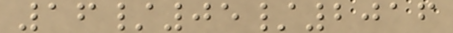16/05/2016
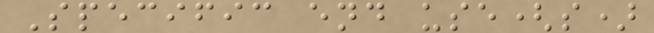Specific end use(s)
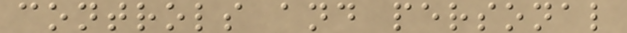controls and personal
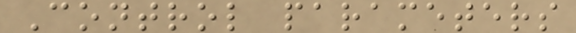Control parameters
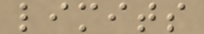limits
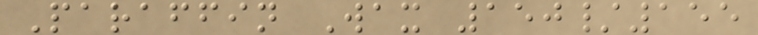Paraffin Wax 150/155
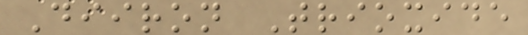Diiron Trioxide
